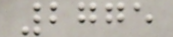2775
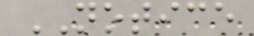NOTICE
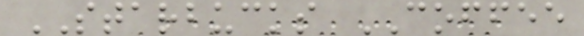STARBUCKS COFFEE
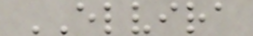ELVIRA
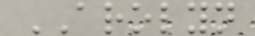AROLYN
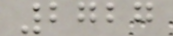2727
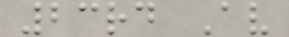23rd Av
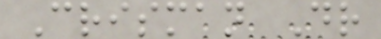Crisman Dr
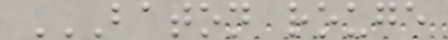BATON ROUGE
